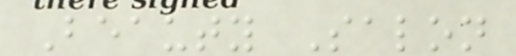Beauty Salon
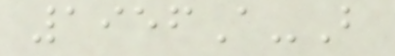1956A-B
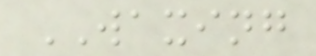WAXING
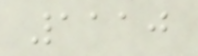1110
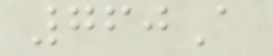760A
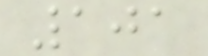101
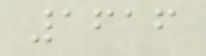1616
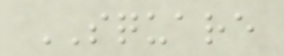SQUARE
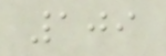109
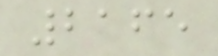2165
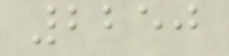2250
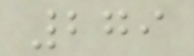279
